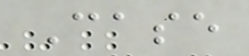Case
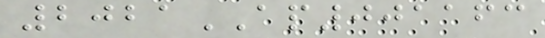2021AP001163
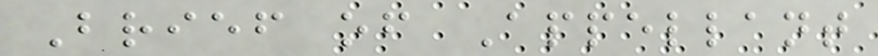Brief of Appellant
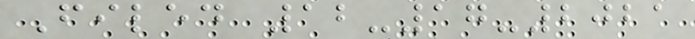Filed 12-17-2021
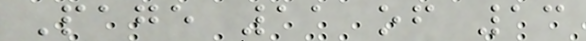Page 11 of 13
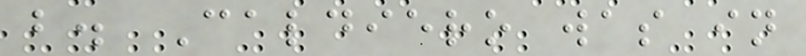b. Caldiero was in
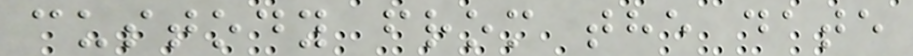custody from the date
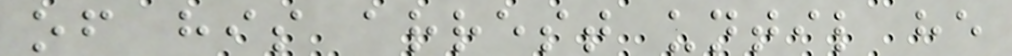of his arrest until he
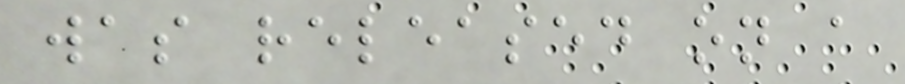was released on a
